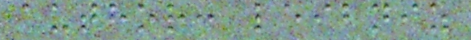author: leibniz
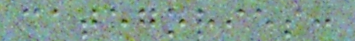categories:
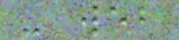- web
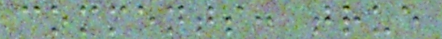comments: true
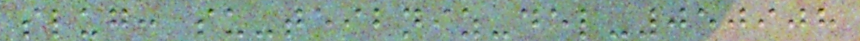slug: su-teibniz-del-050908
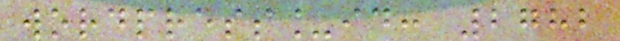wordpress_id: 2782
